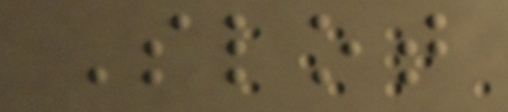Slot
